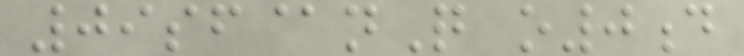09sf@nQ o0d
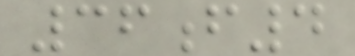36f4
